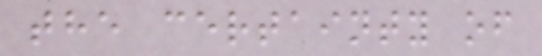the certainty of
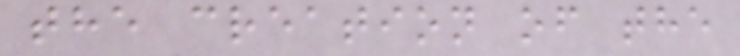the creation of the
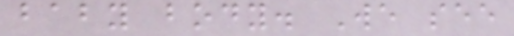baby body. We see
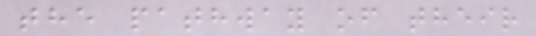the pathway of their
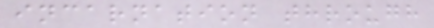incarnation through
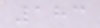183
